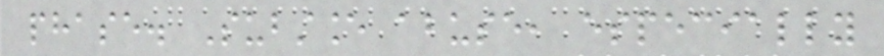phase. Substance abuse, especially
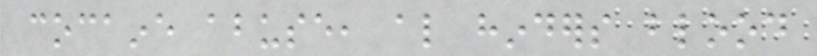cocaine abuse, also hinders blood
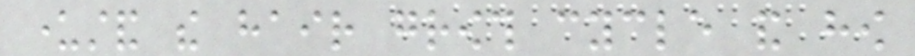understand the hair growth cycle and how
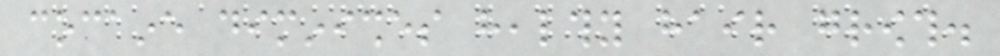cocaine diminishes healthy hair growth.
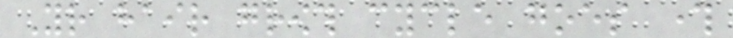Your hair growth cycle goes through
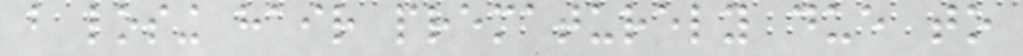but losing hair prematurely due to
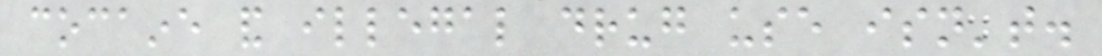cocaine and illegal drug use isn't.
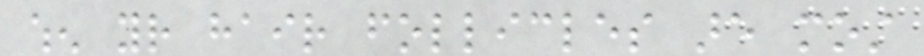when your hair follicles are most
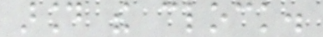around the clock.
